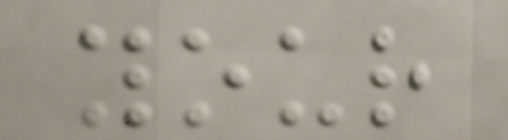your
